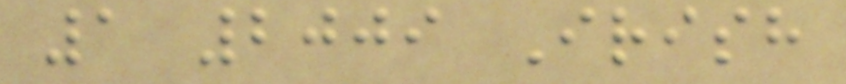1 2009 Irish
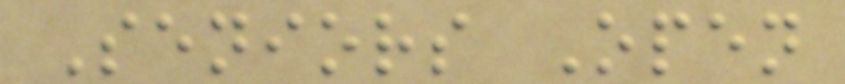Seniors Open
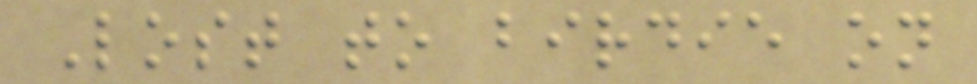Lost to birdie on
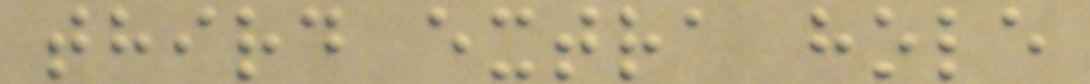third extra hole
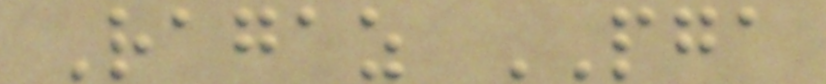Ragaz PGA
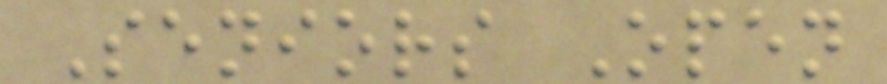Seniors Open
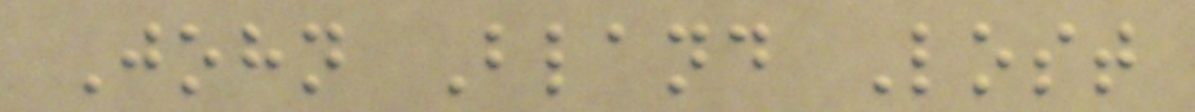John Bland Lost
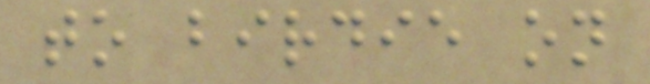to birdie on
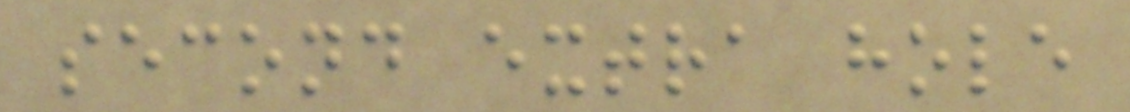second extra hole
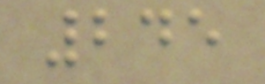245
